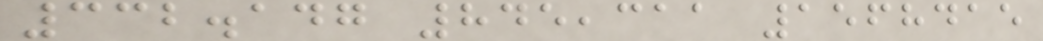332.147 845,311 1568415
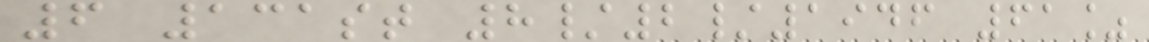6 131st 8/2/1946 61%
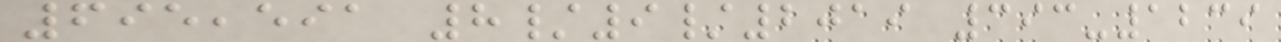695,591 8/9/2019 393-1239
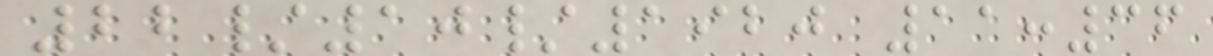22/10/1920 11:36
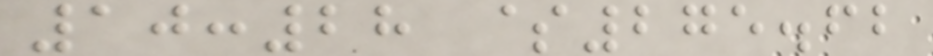10:28 $275.62
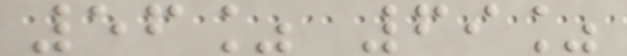56% 69%
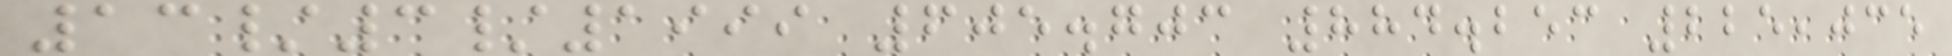13/3/1999 605.703 884.253 225,035
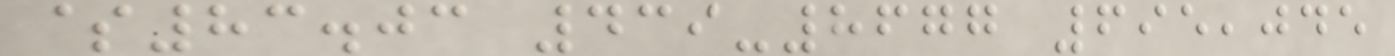$83.03 439-8677 695,045
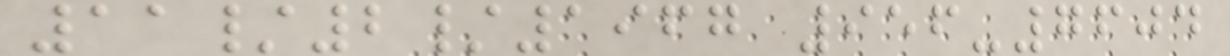11/2/1967 956-7604
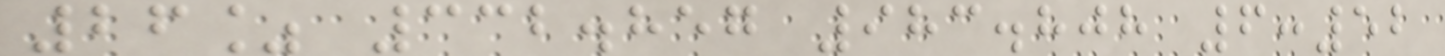26% 332.857 983.808 6:52
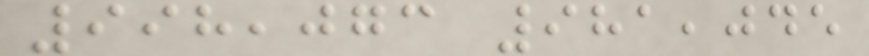998,073 981,045
